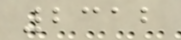2312
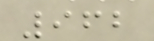962
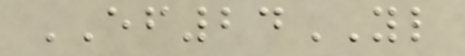EF24YL
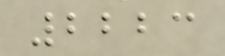2223
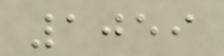1059
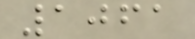1061
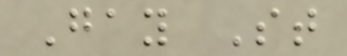Gay St
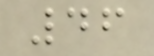46
